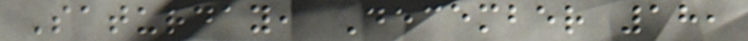Saturday, December 18,
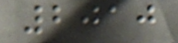2010
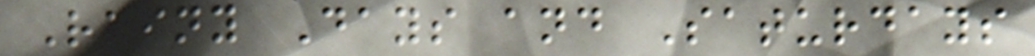Rainy Days and Saturdays
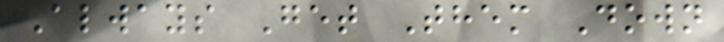Always Get Them Down
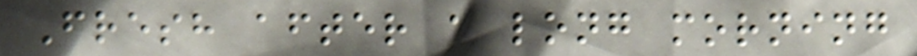Fresh after a long morning
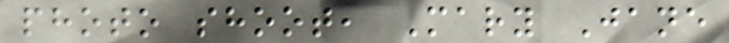photo shoot, Mary Jane
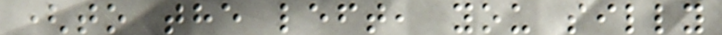(to the left, you silly
